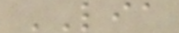LIA
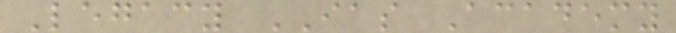Legacy IAS Academy
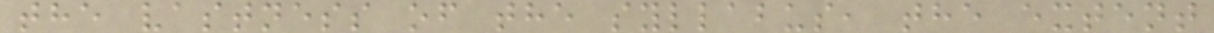the vastness of the syllabus, the extent
